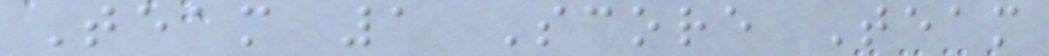Team 1 Score Team
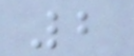2
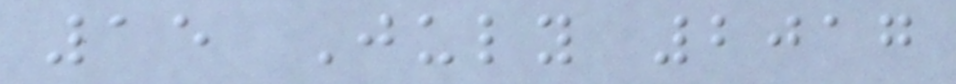15 July 2017
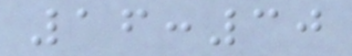16:30
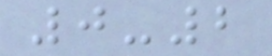0-2
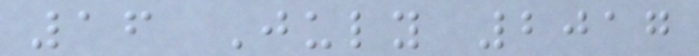16 July 2017
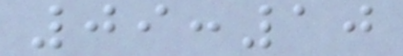09:10
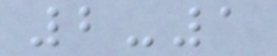2-1
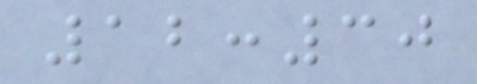12:30
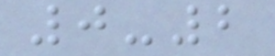0-2
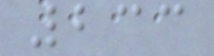233
